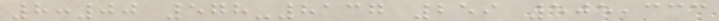8:00 578-8137 259 505,333
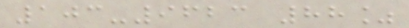103-9623 88%
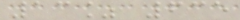13% 635
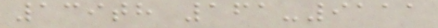139th 161-9111
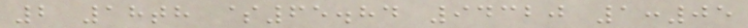2 18th $65.84 94320 1:05
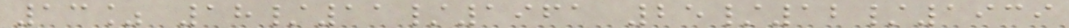13% 18/11/1961 25/12/1939
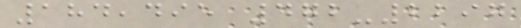184,495 472-2297
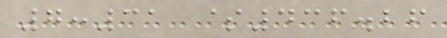7:31 $436.26
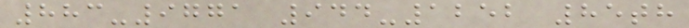883-9771 944-1252 85th
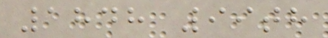1848 99th
